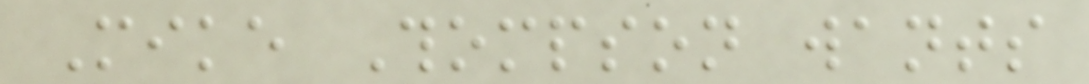Mike Thompson wants
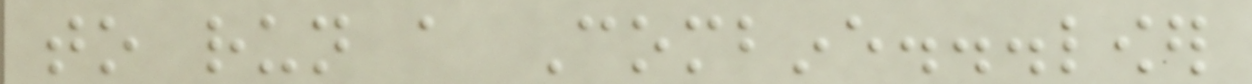to run a Combine...lower
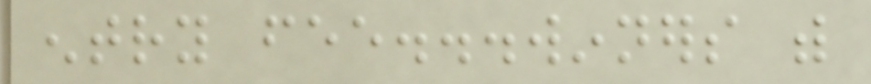entry fee...winners with
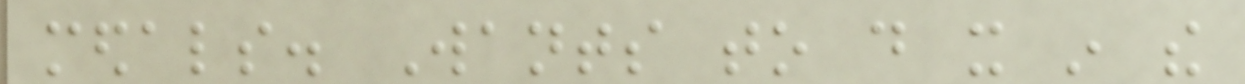medals. Wants to do it in the
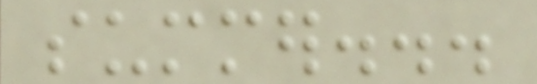summer...
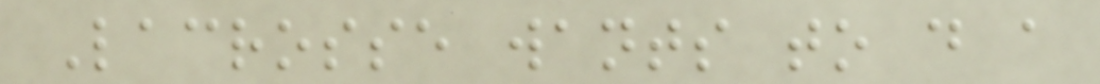Lacrosse wants to do a
